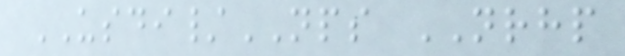USDI/NPS NRHP
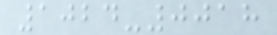1024-0018
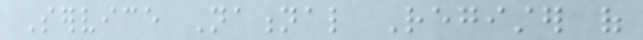Service National Register of
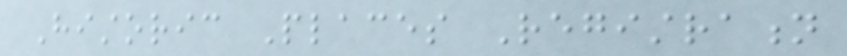Historic Places Registration
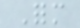Form
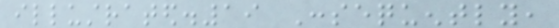illustrated.19 Consequently,
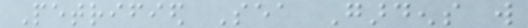Petrified Sea Gardens will
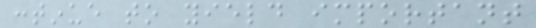continue to yield important
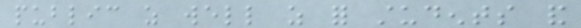public as well as for students and
